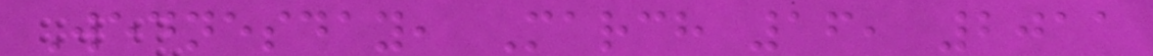Wednesday, March 16, 2011
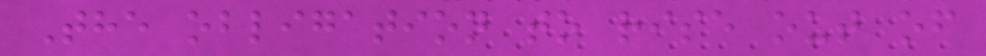The obligation to rise out of
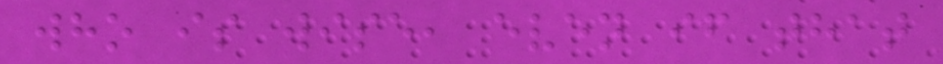who is wise, even if that
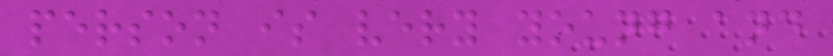person is very young and
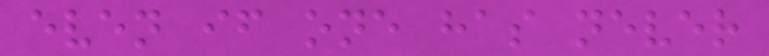even if one has never
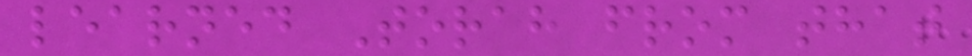learned Torah from that
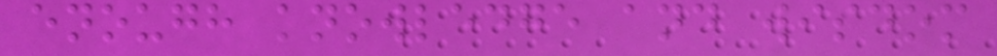enough knowledge and wisdom
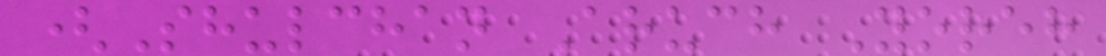(Shulchan Aruch Yoreh
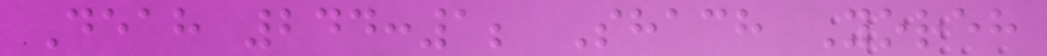Deah 244:1; Shach Yoreh
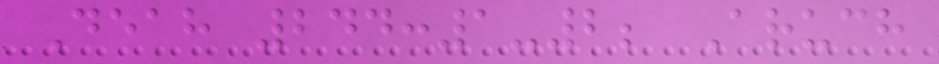Deah 244:1-2; Aruch
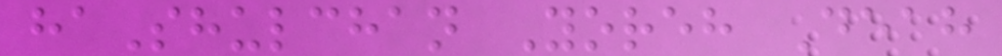haShulchan Yoreh Deah
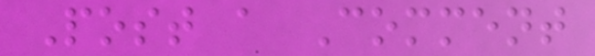Post a Comment
